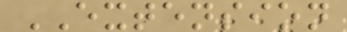EXTENSION
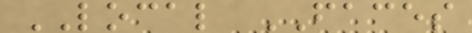LOCAL FACES
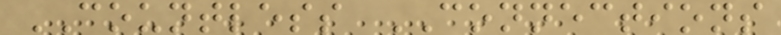COUNTLESS CONNECTIONS
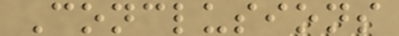Conclusions
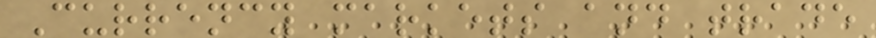Currency markets and trade
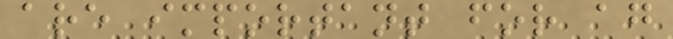are important for ag
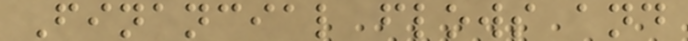Financial flows and
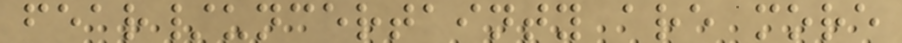fear/uncertainty are more
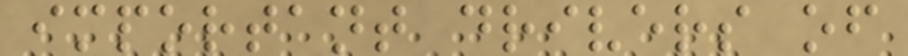important drivers of
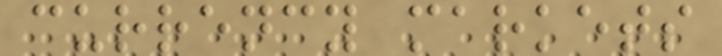currency markets
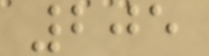205
